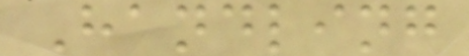Handling
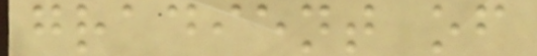gradient of
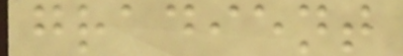gradient
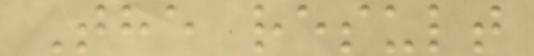The result
